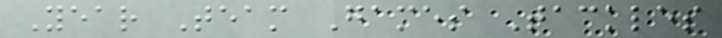Year Team Games Tackles
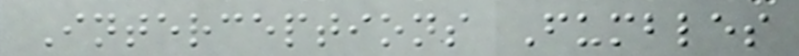Interceptions Fumbles
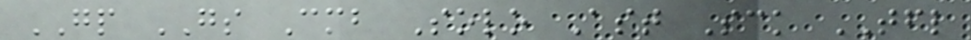GP GS Cmb Solo Ast Sck TFL
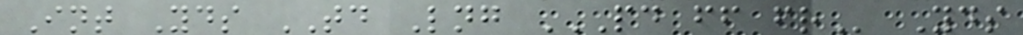Int Yds TD Lng PD FF FR Yds
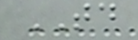TD
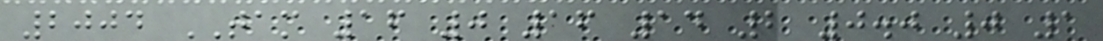2004 TAM 16 0 16 14 2 0.0 0 1
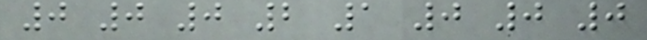0 0 0 2 1 0 0 0
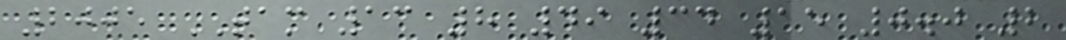2005 TAM 13 8 49 34 15 0.0 2
